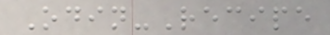Odin-Recipe
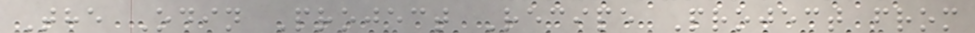The Odin Project Recipe Project from
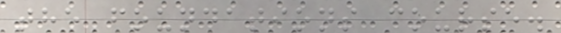the foundations course.
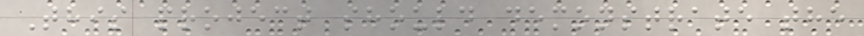This project should demonstrate the
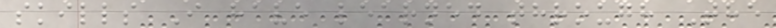skills I have learned through The
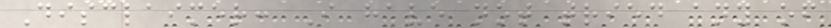Disclaimer: I have not tried any of
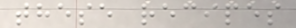these recipes
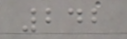242
